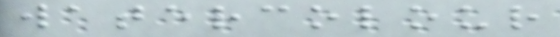watercolour
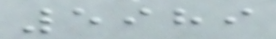5989
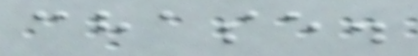chase.
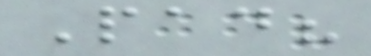Pad?
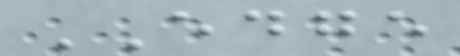EDGE
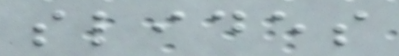slides
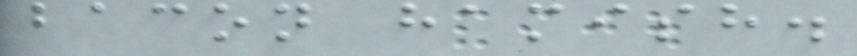bacon hamish.
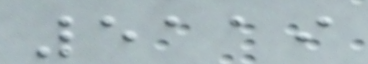5119
